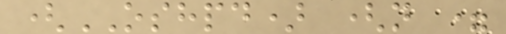(OSHPD) (n =
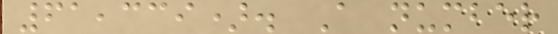61,339). A number
